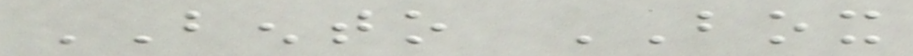BENTO BOX
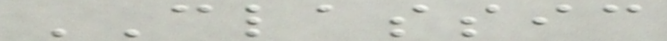CLASSIC
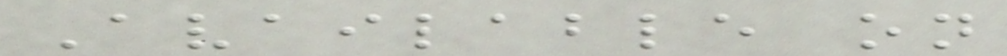Available on
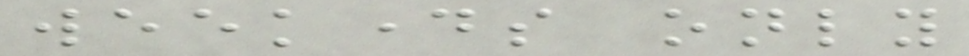weekdays only
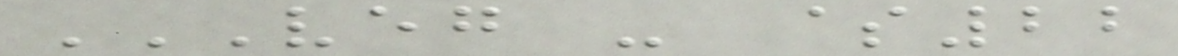VEG - $22
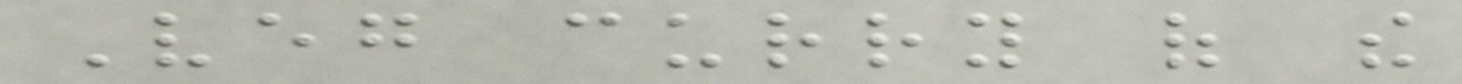Veg curry of the
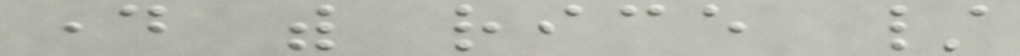day with rice /
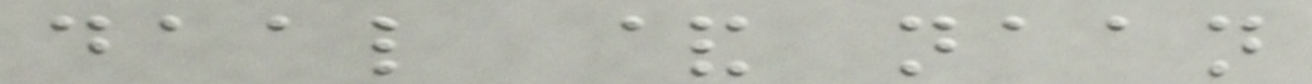daal & naan
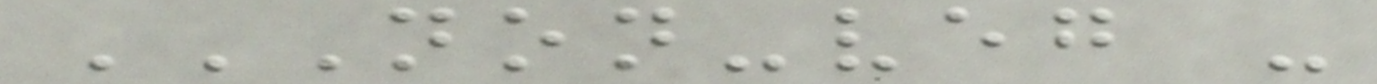NON-VEG -
